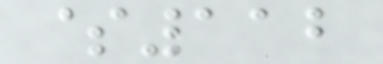$112
